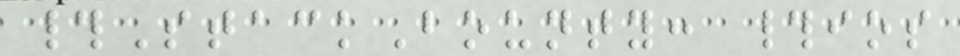#StackBounty: #ios
